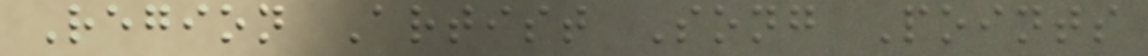Region Artist Song Points
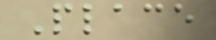Place
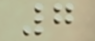7
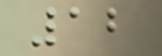12
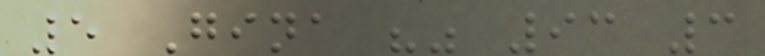5 Gina "" 93 3
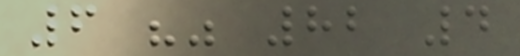6 "" 82 4
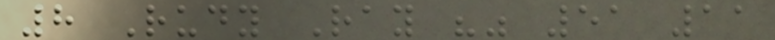8 Rudy Ray "" 51 11
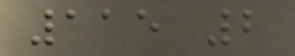115 2
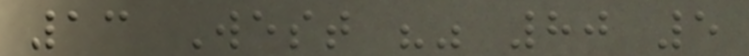13 West "" 80 5
